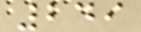249
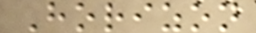Horizon
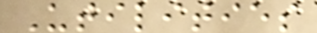Utilities
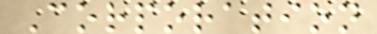Corporation
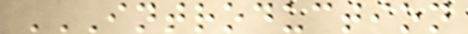INTRODUCTION
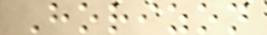Horizon
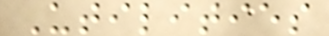Utilities
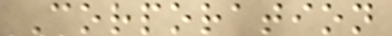Corporation
